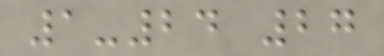1-24 27
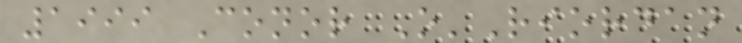1999 Conor O'Riordan
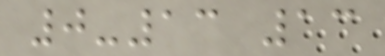0-13 13
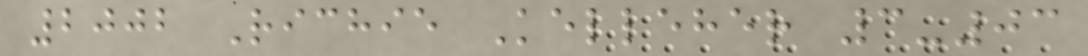2002 Richie Kelleher 3-03
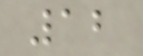12
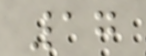17
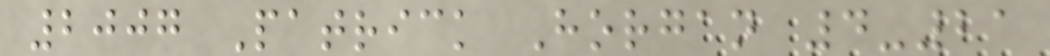2007 Patrick Horgan 4-21
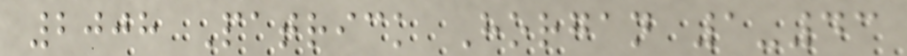2008 Patrick Horgan 1-43
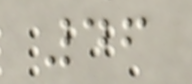46
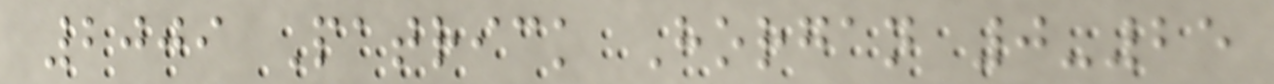2009 Patrick Horgan 0-25
